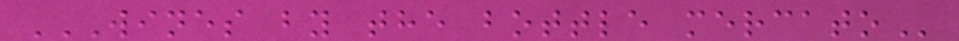WINES BY THE BOTTLE MERCATO
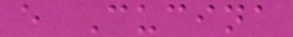e Cucina
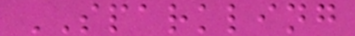SPARKLING
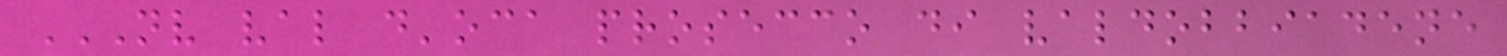NV VAL D'OCA PROSECCO DI VALDOBBIADENE
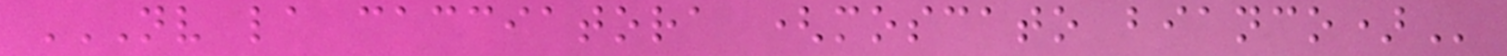NV LA CACCIATORA (MOSCATO BIANCO)
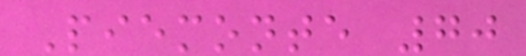Piemonte 70
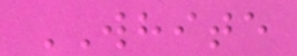WHITE
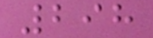298
